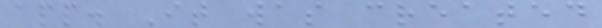app. It was created
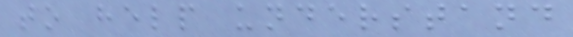to help understand
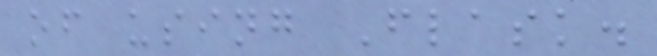of using Flask.
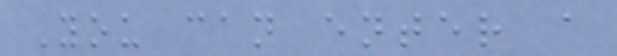You can enter a
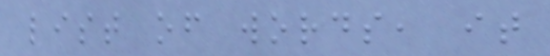list of words, it
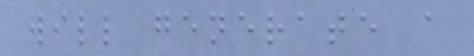will generate a
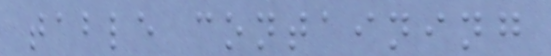table containing
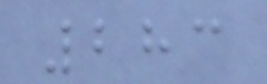283
